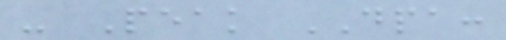- Peak DPA:
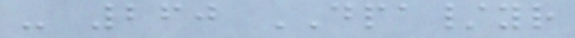- 260 DPA/yr
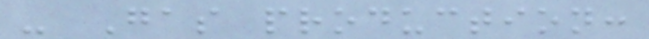- Gas production:
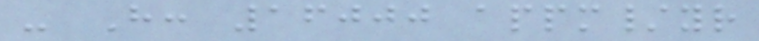- H: 16000 appm/yr
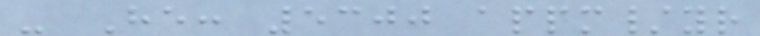- He: 5300 appm/yr
